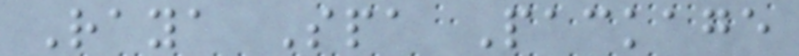Raya Spa Package
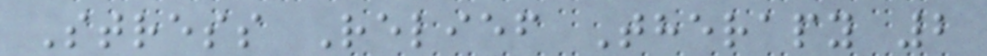Stress Relief Therapy 2
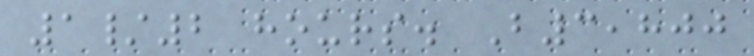1/2 hours. B3,800
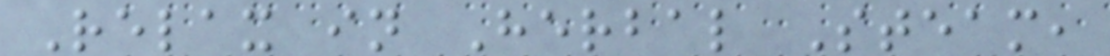Relax in Herbal Steam,
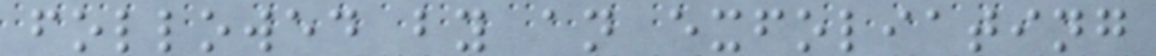followed by an exfoliating
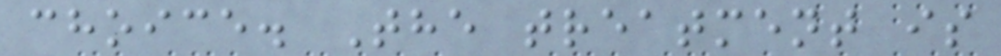choice. The treatment is
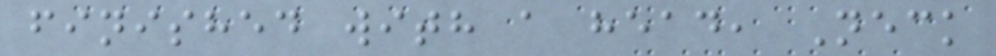finished with a head, Neck
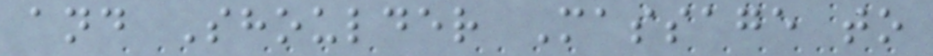and Shoulder Massage to
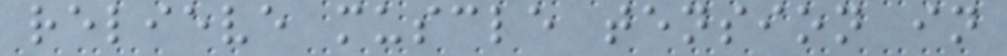relieve muscle tension in
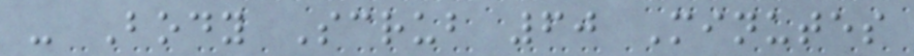- Body Scrub 60 Minutes
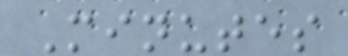Minutes
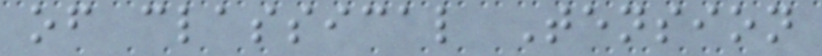of classical Tension
